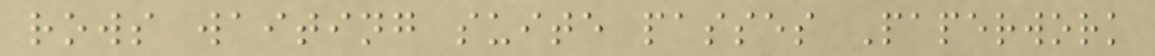rows waiting suite passes Paperwork
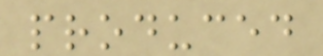produced
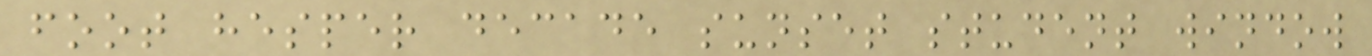foot hesper decade sunset student window
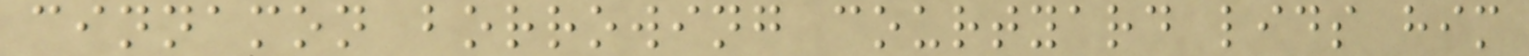cinnamon borrowing courtyard lids him
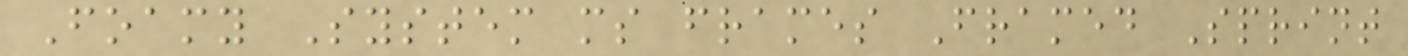Foamy System ms frames Framed Sprint
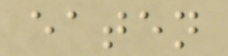eaten
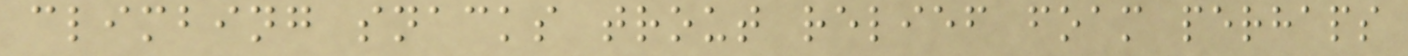climbing snacks trout relief foam perhaps
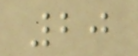20
